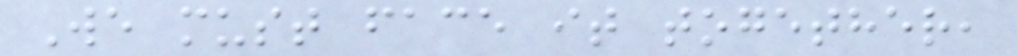We must face it together,
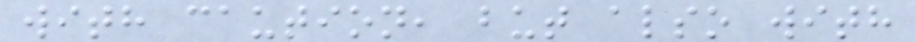with caution, but also with
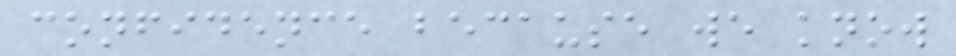confidence because we know
